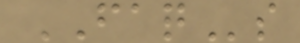FAQs
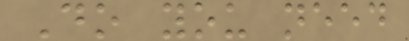Do you need
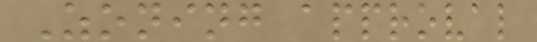Zoning approval
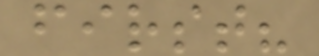first?
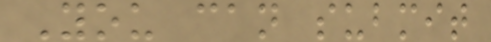You can submit
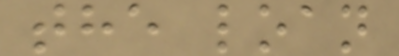the loan
